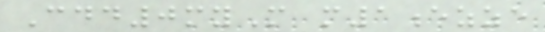Cdd0myM m1ezze
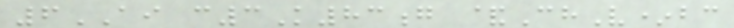6AI c3K83g &ChV*bc
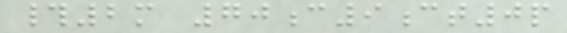#2m 70c9ct0p
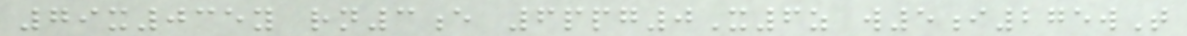79x035y rn3e 6ppg0X6z w5i275wT
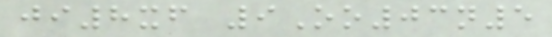ji8xf 9Oo03n5
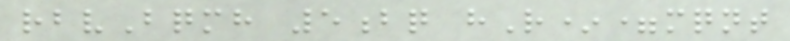rbvBqmh 5bq hR*=mqnt
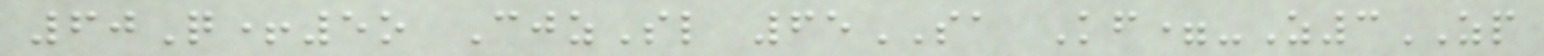60Q+5o CjzSl 65SA Kf=-Z3ZP
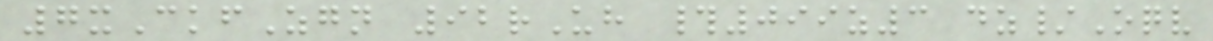7xCkfZgn 92rUh #099z3 dz/Oqv
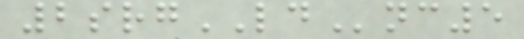2srgLDnc5
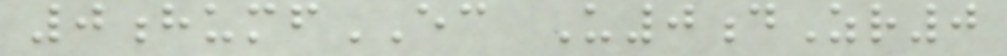0humfEC U0dZr0
